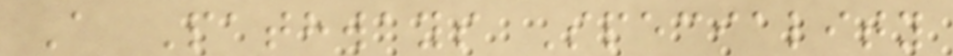A Pathways Speciality
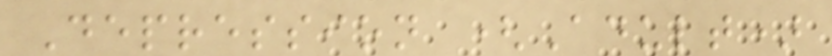Depression (Adult)
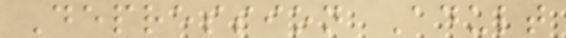Depression Adult
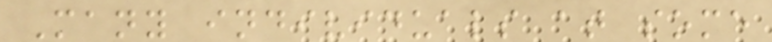Many individuals at some
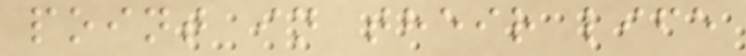point in their life
